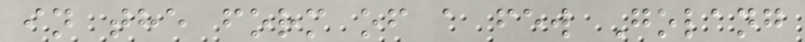in the form of a few Golang
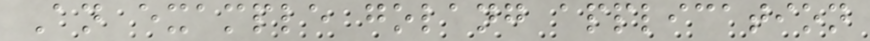An example golang application
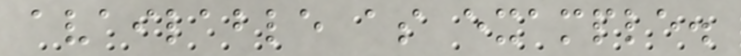available as example.
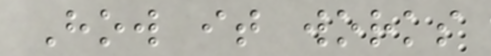How it works
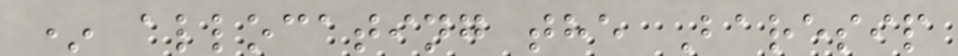* allocating the Baresip
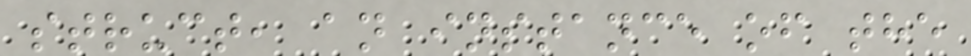struct, an instance of the
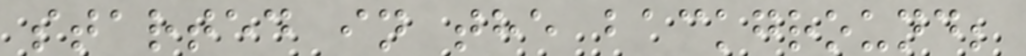started in the background;
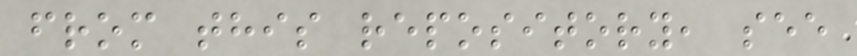from this repository, see
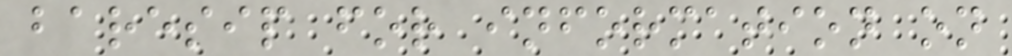baresip for information on
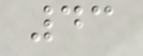43
